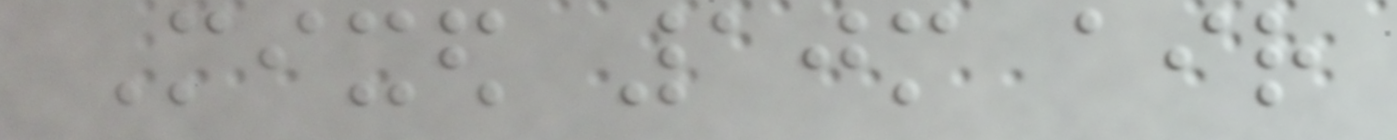Mixed 10m air
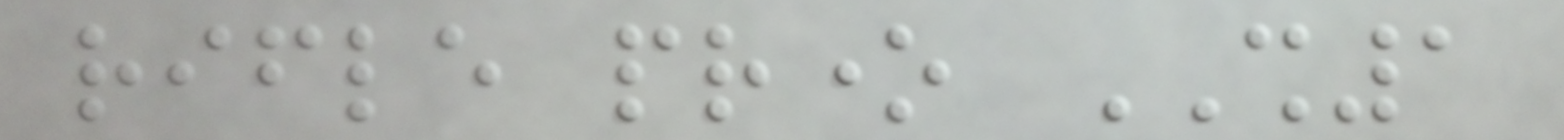rifle prone SH1
